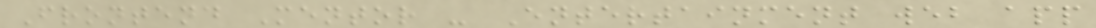Frontend Mentor - Entertainment web app
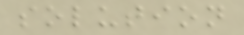solution
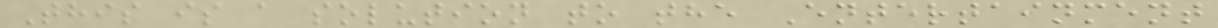This is a solution to the Entertainment
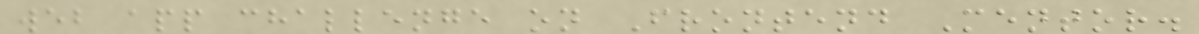web app challenge on Frontend Mentor.
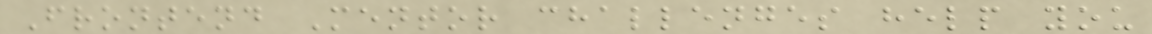Frontend Mentor challenges help you
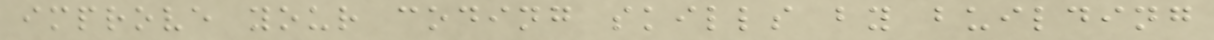improve your coding skills by building
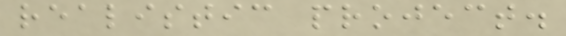realistic project.
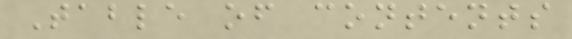Table of contents
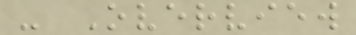- Overview
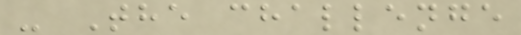- The challenge
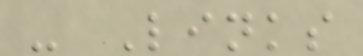- Links
